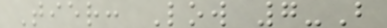Tier: Low 7-B
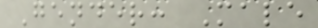Gender: Male
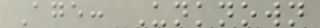Age: Unknown
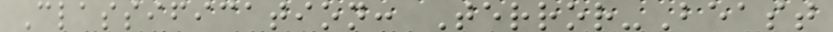Classification: Terror-Beast
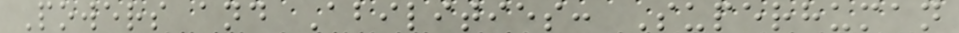Powers and Abilities: Superhuman
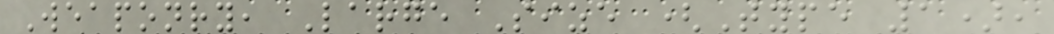Weaponry, Large Size (Type 1),
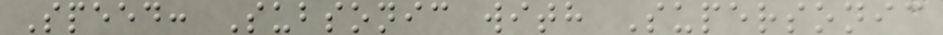Speed: Subsonic with Supersonic
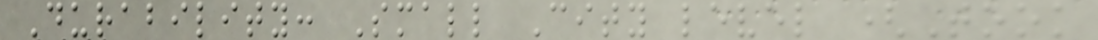Durability: Small City level (Took
